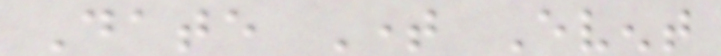Date Time Event
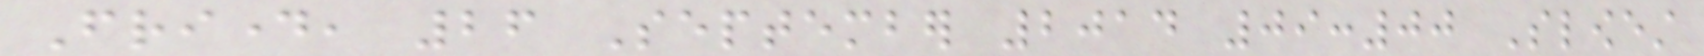Friday, 26 September 2014 09:00 Slowest
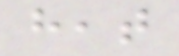heat
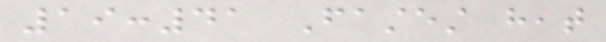19:41 Fastest heat
